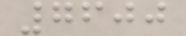7600
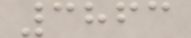3863
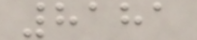8181
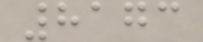8173
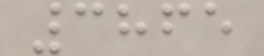3865
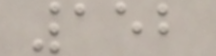152
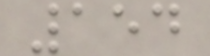154
